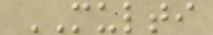MULTI
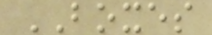BOXES
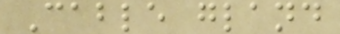Cable gland
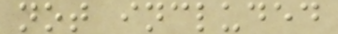not included
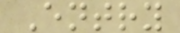Entry
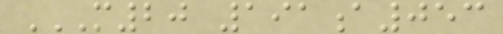M20 191A053
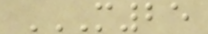M25
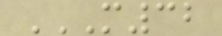M32
